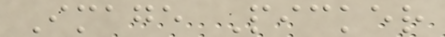Image Picker
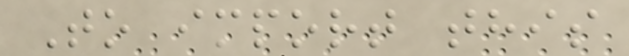To import this
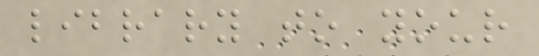library to your
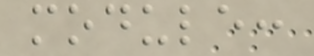module:
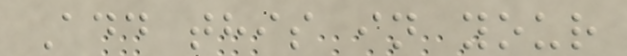Add this in your
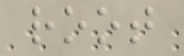root
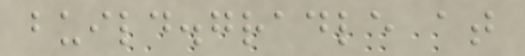build.gradle at
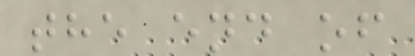the end of
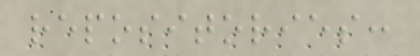repositories:
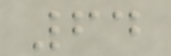64
